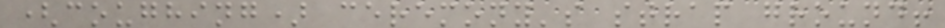(coughing) ceremony's strap ground!
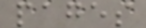pages
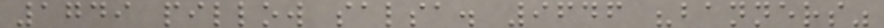1749 pillow salsa. 9646 "banners"
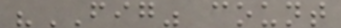"FIG" count
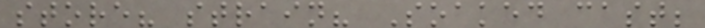store? strain? Soaked cast;
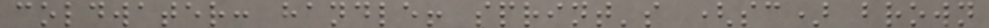coldwater: handle! sprint's (sc) brown
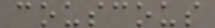couscous
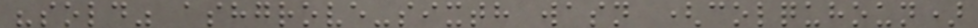"sold" ashgrove-sixth wasn (colquhoun)
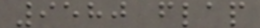9580 flap
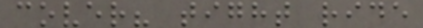cover? tight ride
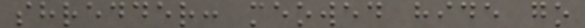shredder: meowed hide go
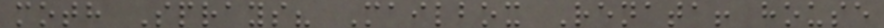moth Sprays? Mailbox Renata! house
